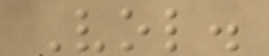Vol.
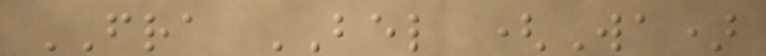FRA BEL (Wa)
